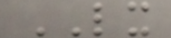LX
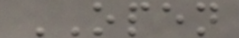OPEN
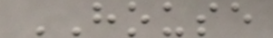HOUSE
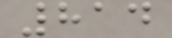814
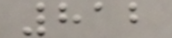812
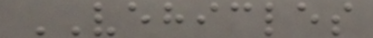VEHICLES
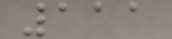111
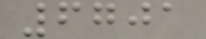6701
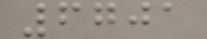6701
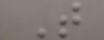T
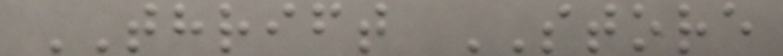THRIFT STORE
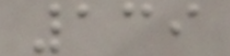139
